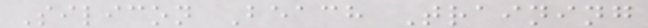Silicon Beach Training
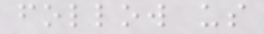follow us
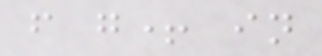f g+ in
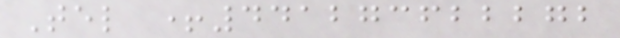Tel +441273622272
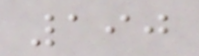190
